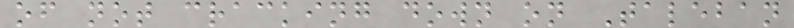of not cracking down on Taleban
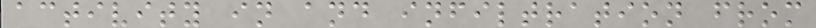activity in and infiltration from
